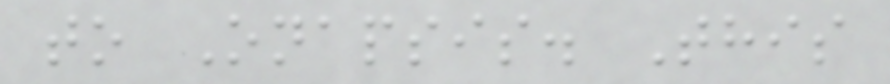to Onapsis. This
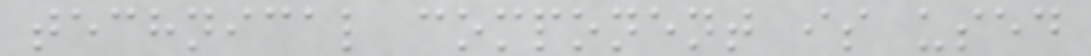technical component is used
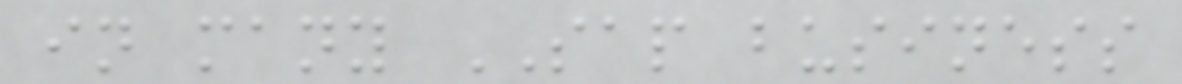in many SAP business
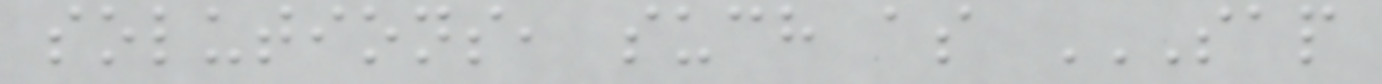solutions, such as SAP
